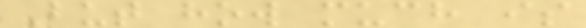But how much is
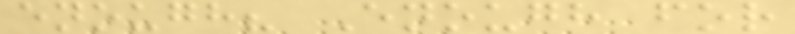enough? Enough for
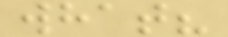what?
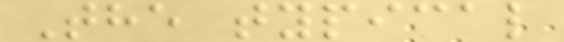The typical
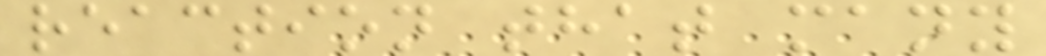reaction that many
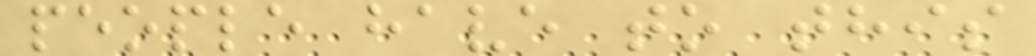people have to this
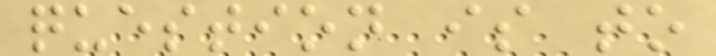question is to
